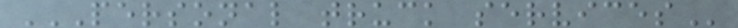PERSONAL TRUCK SERVICES
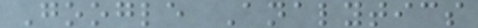Google Analytics
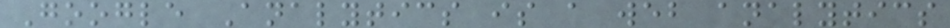Google Analytics is a web analytics
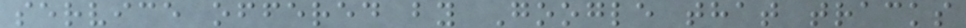service offered by Google that tracks
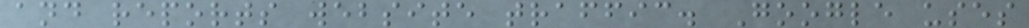and reports website traffic. Google uses
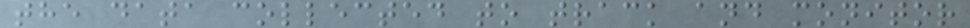the data collected to track and monitor
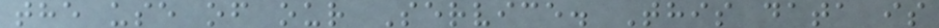the use of our Service. This data is
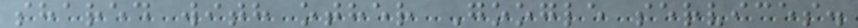shared with other Google services.
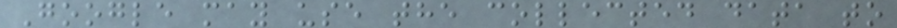Google may use the collected data to
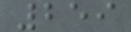259
